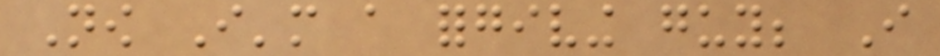Now I'm a forgiving guy; I
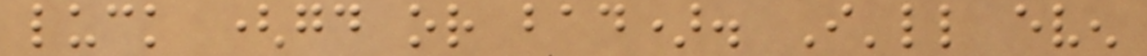luck (good or bad). I'll even
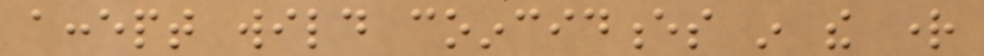accept wild coincidences in the right
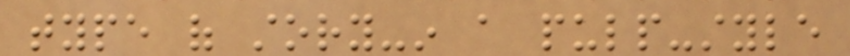type of story-in a pulp-style
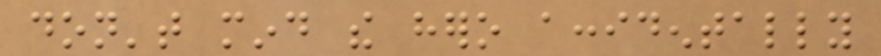don't mind the hero accidentally
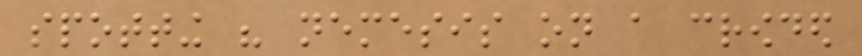spotting his nemesis on a crowded
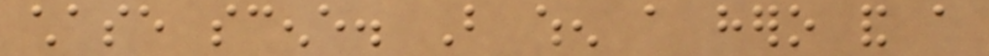chase scene. But when a hero and a
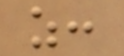as:
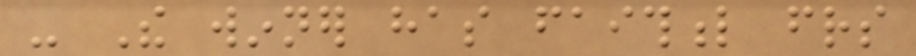- The winner has faithful friends
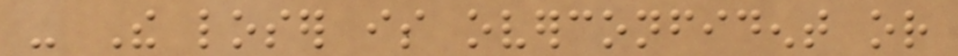- The loser is overconfident or
